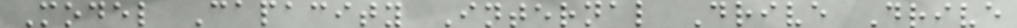Model Capacity Internal Drive Drive
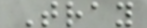Tray
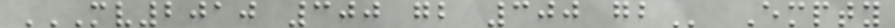MV2010 300 GB 300 GB Empty
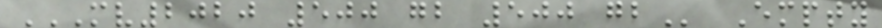MV2020 500 GB 500 GB Empty
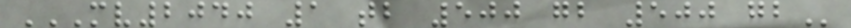MV2040 1 TB 500 GB 500 GB
